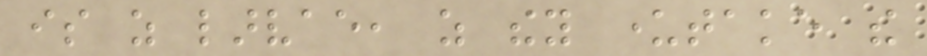is as larvae, as they undertake the
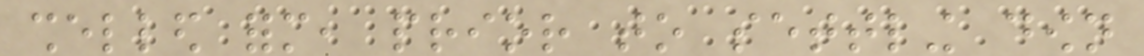shelled form, prior to settling down
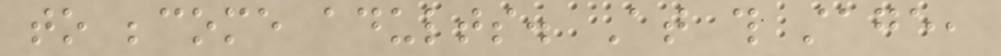to become adults. At this stage,
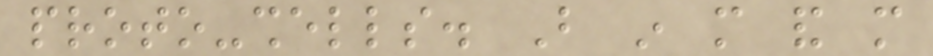proto-shells. But in more and more
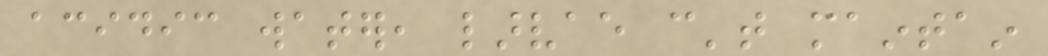acidic water, larvae can't maintain
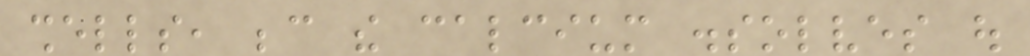shells, because the calcium dissolves out
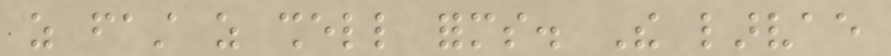as fast as shell forms. The larvae
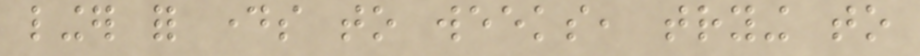linger for days to weeks, trying to
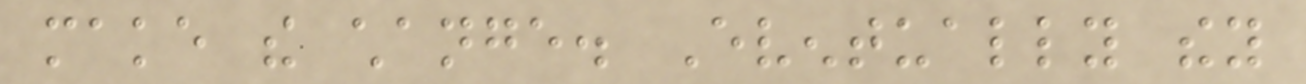make the change. Eventually they
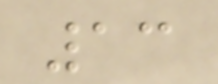13
